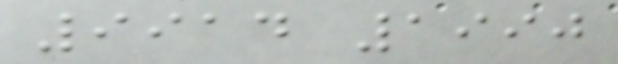9914 1990
